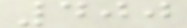400
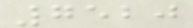7520
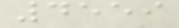4559
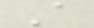A
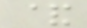&
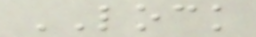LOCK
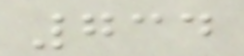734
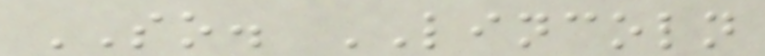SO. LINCOLN
